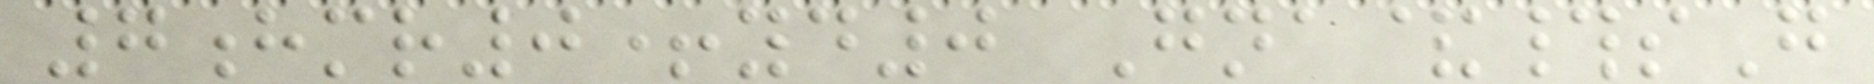7hmr0+yd0 Gna&#sG
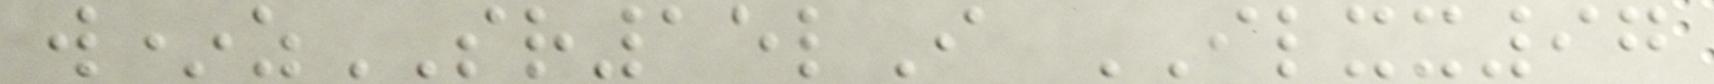w*zSR15lI ILXX97
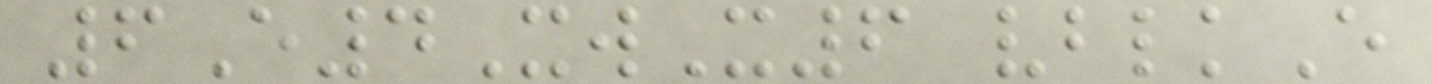6E4XwX6 vblkE
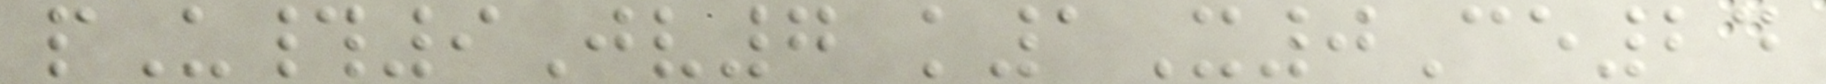pU#9Jv7 k1X0Ce24
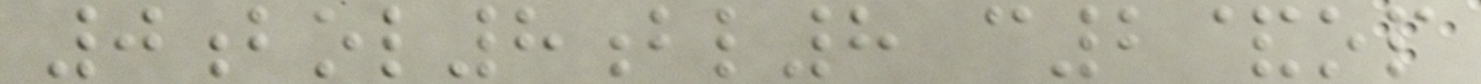0bol8bl8 c2&op
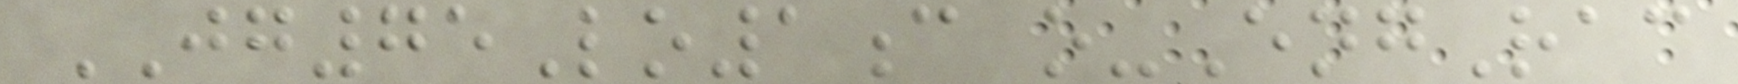JG75Lo1c o-EngRac
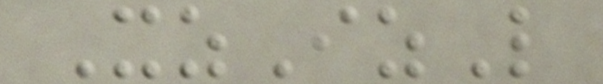XzIzL
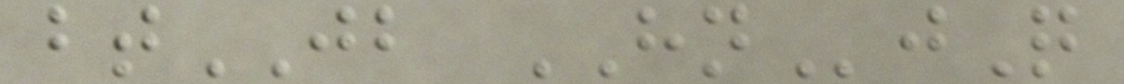btJB HNjQ
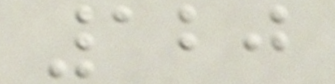120
